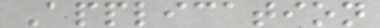Application
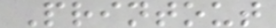Printout
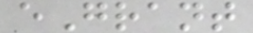eGrant
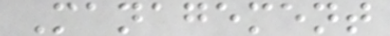Management
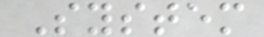System
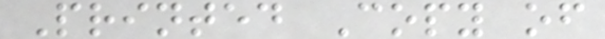Printed Copy of
